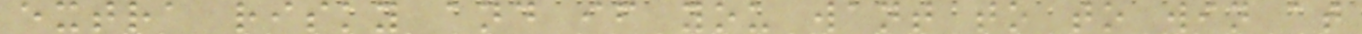extra risky and if you want to to win at
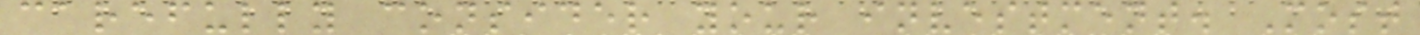carefully consider your investment. Most
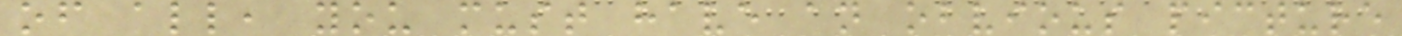of all, you must have an obvious picture
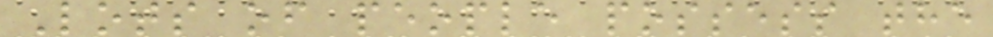Lots of people possess the
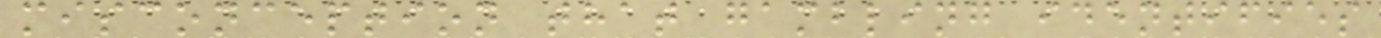misconception that gambling identifies
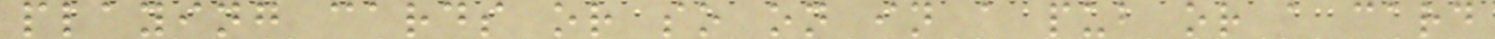playing cards or so on in a pub or a card
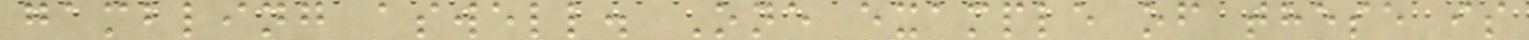gambling aswell. One example of these is
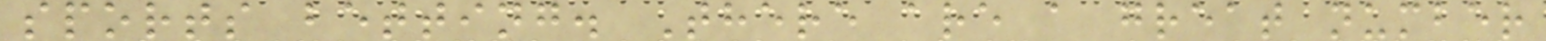sports betting. There are a great number
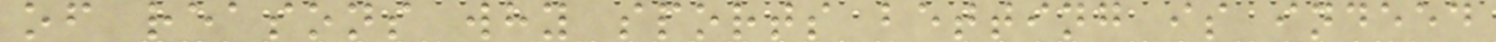of reasons why sports betting is indeed
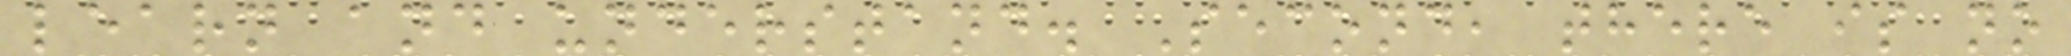learn and understand. Second, there is no
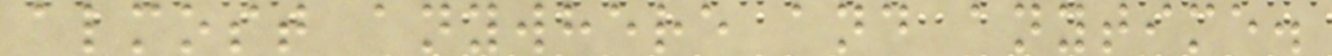almost anywhere and anytime.
